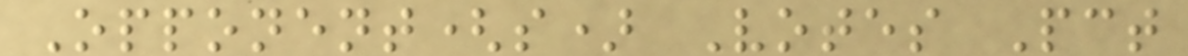Opponent(s) Votes Pct
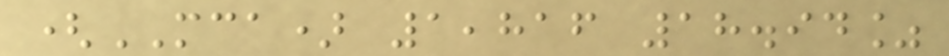(MCA) 1,816 18.94%
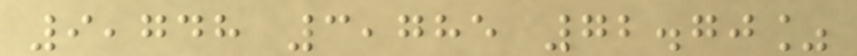9,748 3,785 72.70%
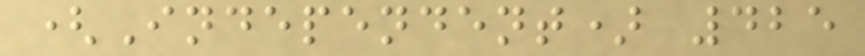(Independent) 425
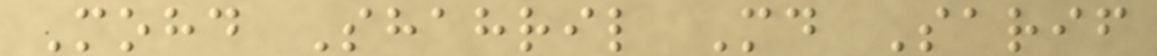Mohd Shahril Md Sarif
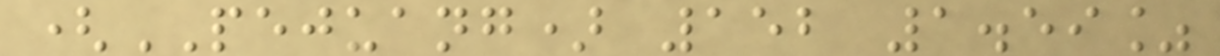(PEJUANG) 152 1.59%
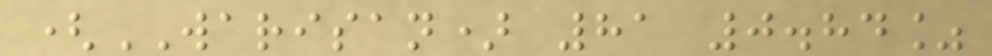(WARISAN) 81 0.84%
